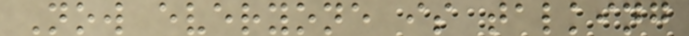Now everyone is talking
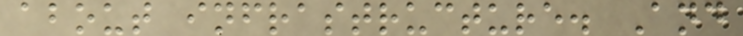about infrastructure. And
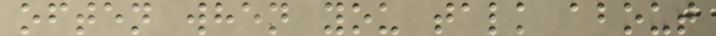often when you talk about
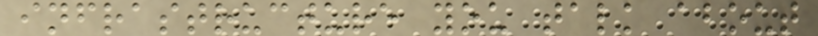infrastructure you talk about
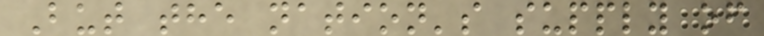But the nation's supply of
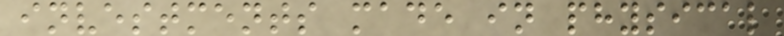investments made in physical
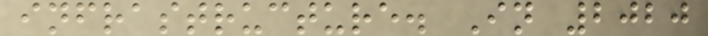infrastructure. In 2020
